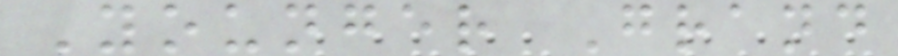Younger Grand
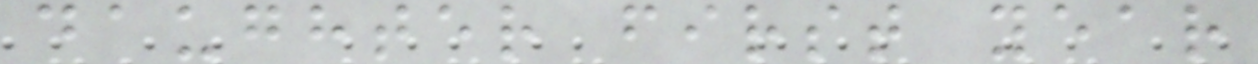daughter first year
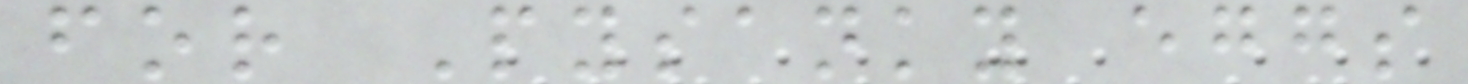for Pysanky eggs
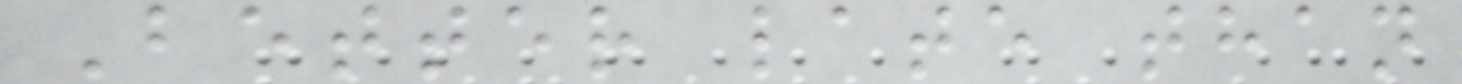Better late than
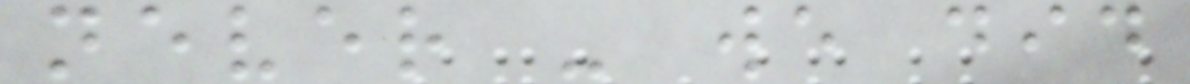never - we did
